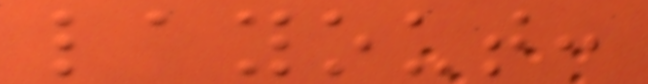layout:
